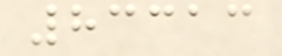83313
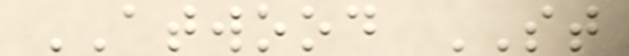ATWOOD ST
